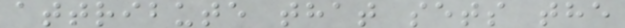attribute that sets the
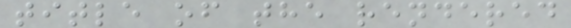title of the rendered
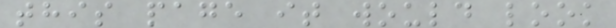this page it would look
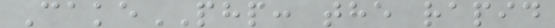CakePHP: the rapid
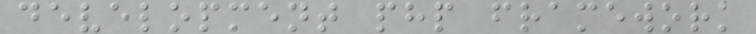development php framework
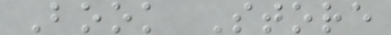Book Store
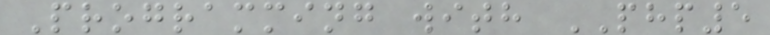Programming with PHP5
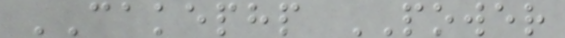CAKEPHP POWER
